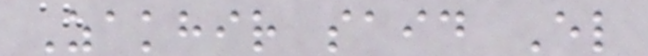Zakhir said El
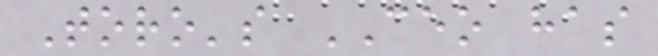Toro's CEO has
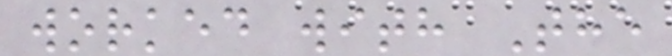worked with The
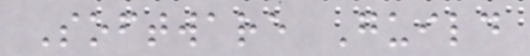Software Guild
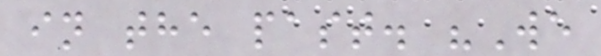in the past. "We
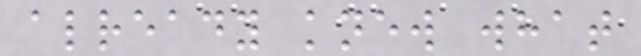already knew what
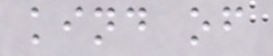kind of
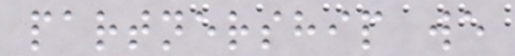partnership we
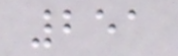251
